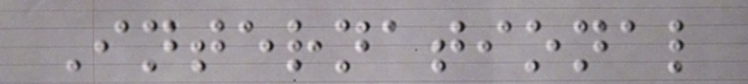International
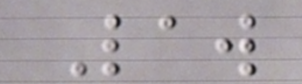Law
